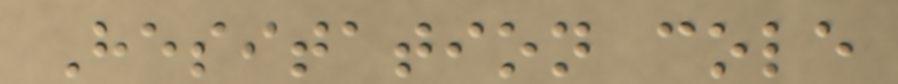Hesitation cole
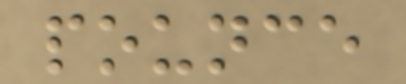pounce
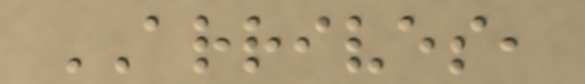ARRIVES,
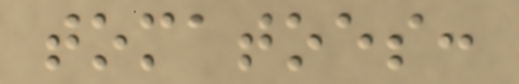tomatoes:
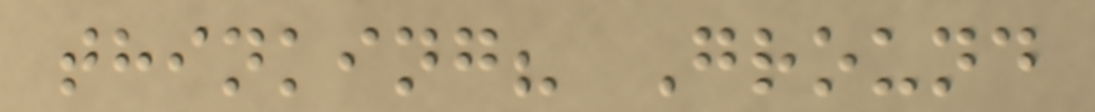thinking? Ground
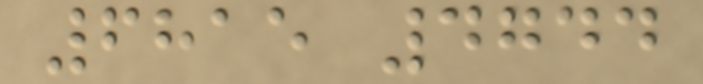6815 4744
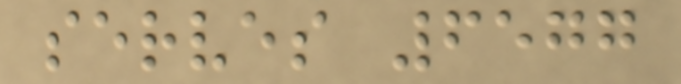serves 6577
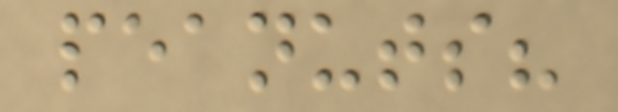peanuts?
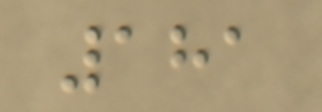181
